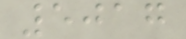5017
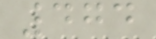474
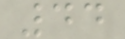44
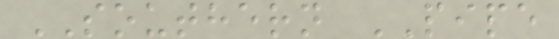SOUTHERN PIPE
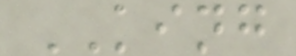KING
